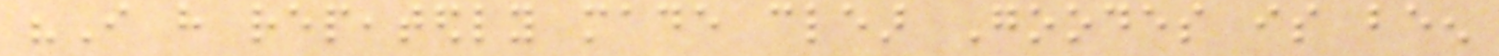"I have repeatedly made clear Goodes is been
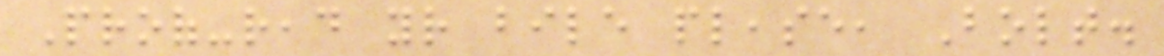Proof-read your bile please, Bolt.
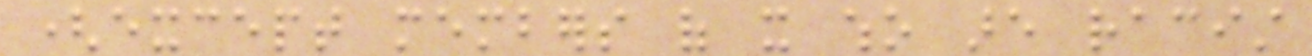(except members of it who are racist
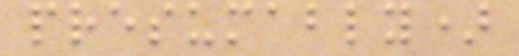presumably)
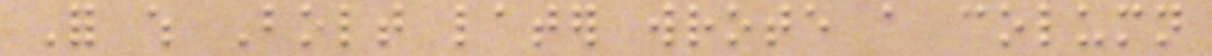For which Bolt later wrote a column
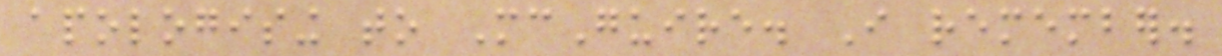apologising to McGuire. I remember.
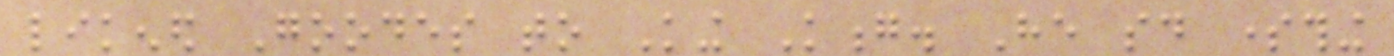likened Goodes to King Kong. He said something
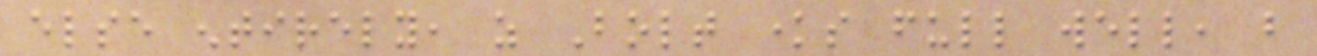else entirely, as Bolt knows full well, but
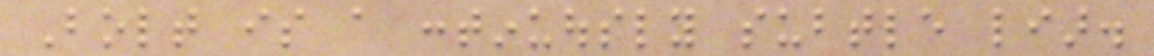Bolt is a continuously subtle liar.
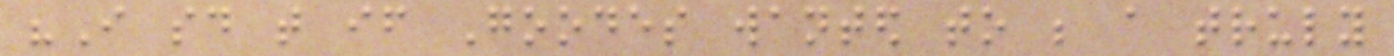"I said that if Goodes wanted to be a truly
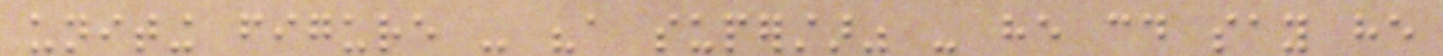uniting figure - "a superstar" - he could say he
